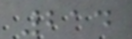214
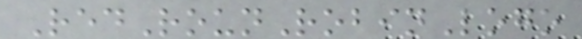RedRounRobinLogo
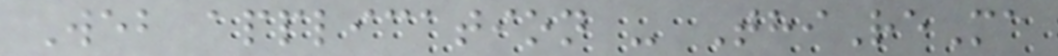Web application - ThiReMa
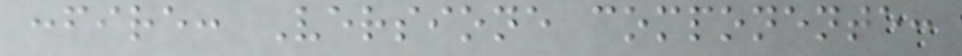:fire: Versione componente:
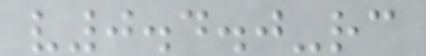v0.4.0-rc
